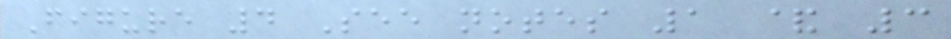Figure 4 See notes 1 & 3
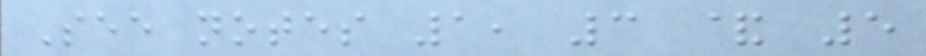See notes 1, 3 & 5
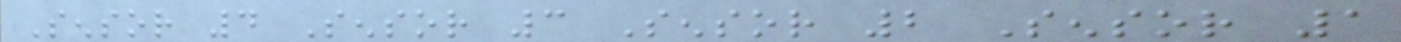Sensor 4 Sensor 3 Sensor 2 Sensor 1
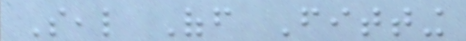Seal Off Fitting
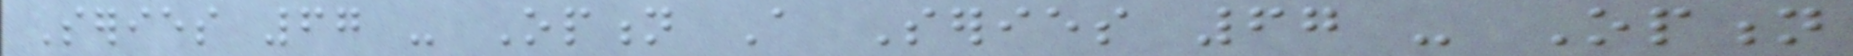Series 67 - Option A Series 67 - Option
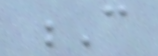C
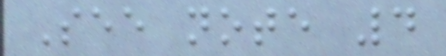See note 4
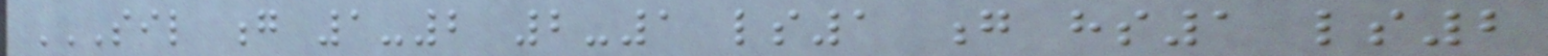SIL G 1-2 2-1 LS1 G HS1 LS2
